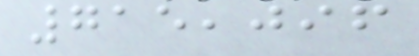715,096
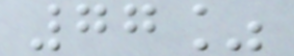77%
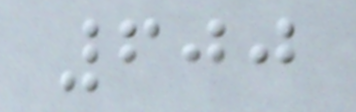600
